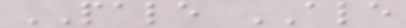PALE ALE
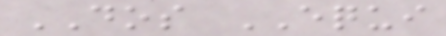DOS EQUI
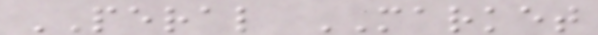PERAL MARKET
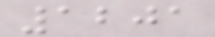1201
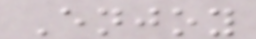Enjoy
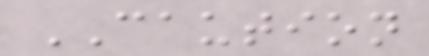CAUTION
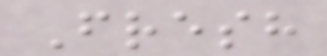Fresh
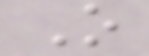O
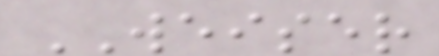WEISER
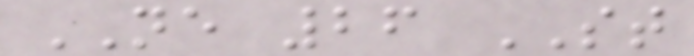NE 26 ST
